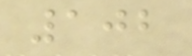102
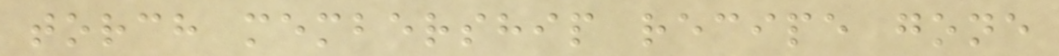torch membership recipe gone
